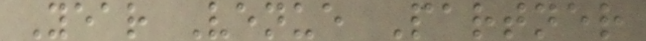Year Venue Partner
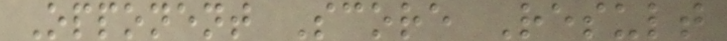Opponent Score Result
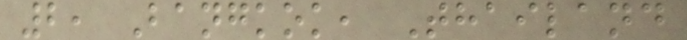2, Bangkok, Thailand
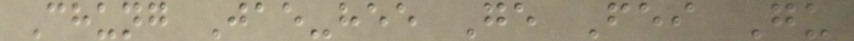Chung Jae-hee Ge Fei Gu
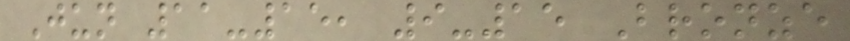Jun 11-15, 9-15 Bronze
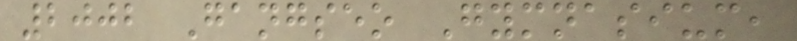2002 Gangseo Gymnasium,
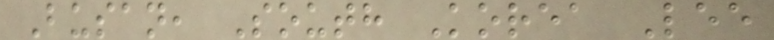Busan, South Korea Lee
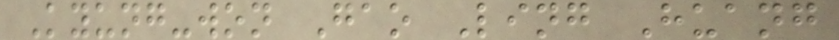Kyung-won Gao Ling Huang
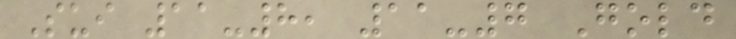Sui 11-8, 11-7 Gold
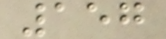157
